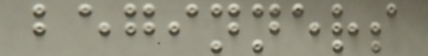beginners
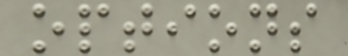options
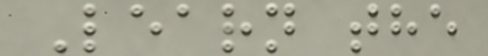Learn the
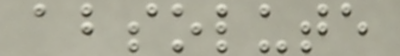absolute
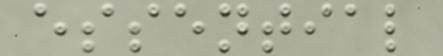essential
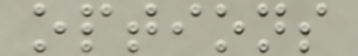options
